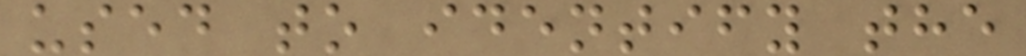used to identify the
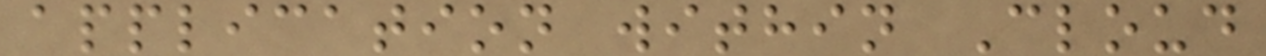application within Cloud
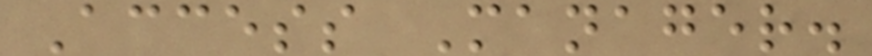Access Manager.
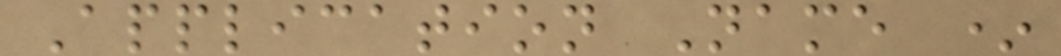Application Name *
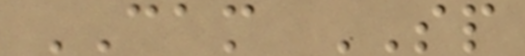CAM SP
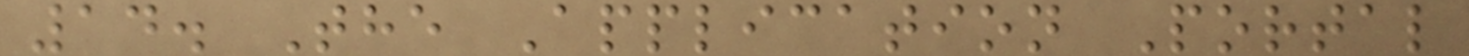14. The Application Portal
